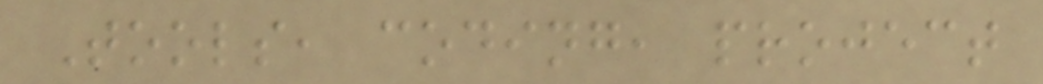Tools, coding, project
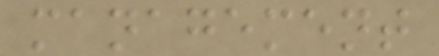management
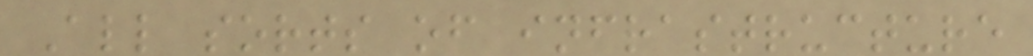All sorts of infrastructure
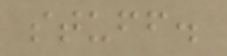stuff.
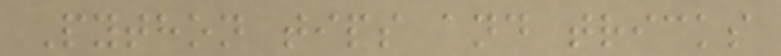Python tips and tricks
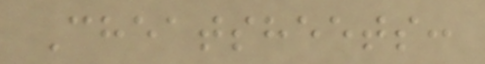Cheatsheets:
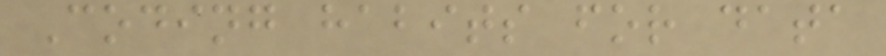Coding habits for data
